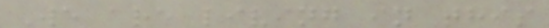We are living in this
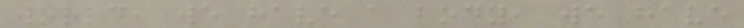world, we have a body, we have
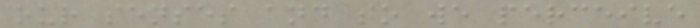our senses and so we perceive
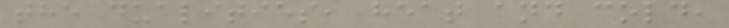the dualities, heat and cold,
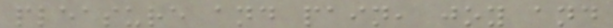pleasure and pain, joy and
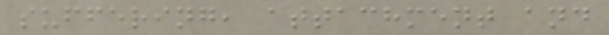suffering, attachment and
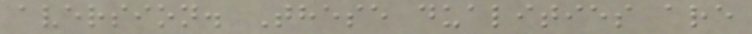aversion. These dualities are
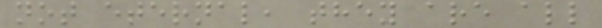not eternal, they are all
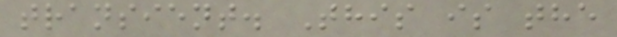transient. This is the
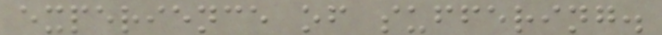experience of suffering.
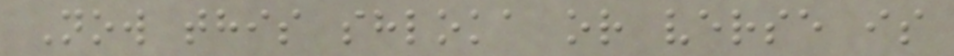Now this shloka or verse is
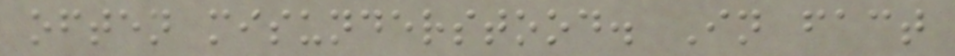often misunderstood. In fact
